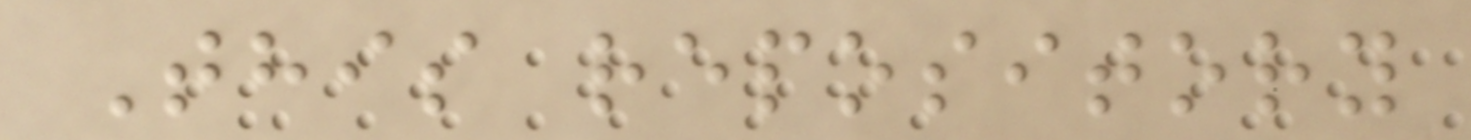This repository
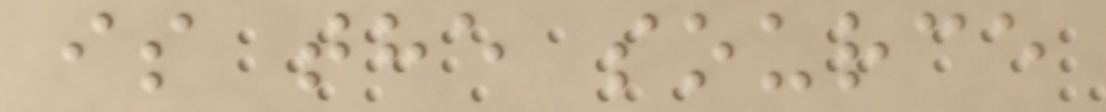is the source
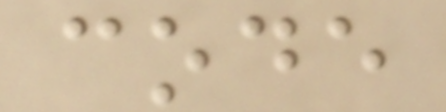code
